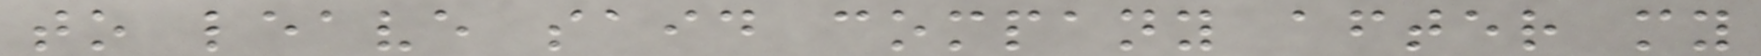to leave said company after my
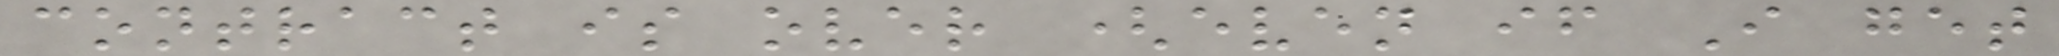contract is over (even if I get
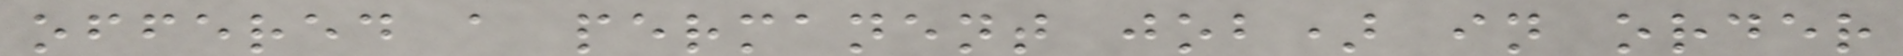offered a permanent job) in order
